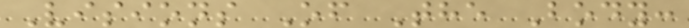Visions Of The Body:
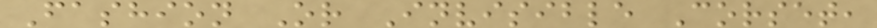Fashion Or Invisible Corset,
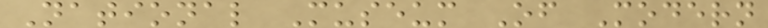National Museum Of Modern
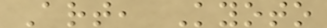Art, Kyoto
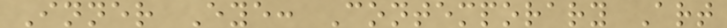Inner Eye: Contemporary Art
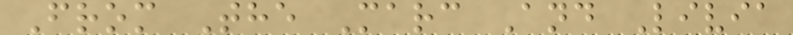From The Marc And Livia
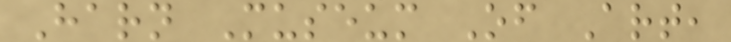Harn Museum Of Art,
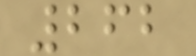262
